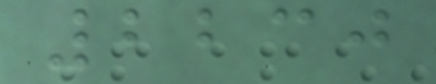2230
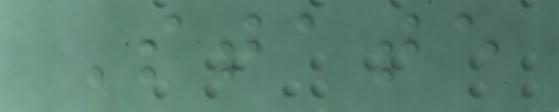State
